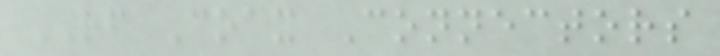RF Coax Connectors
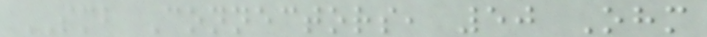SMB Connectors, 50 Ohm
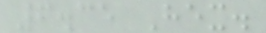6.35 Hex.
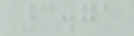3.71
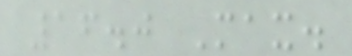16.0 Max.
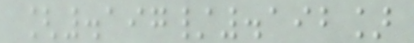[.197/.192]
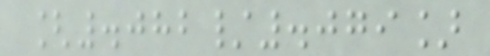[.082/.079]
